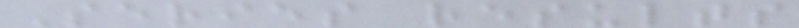Series results
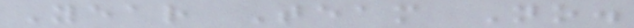Year Team No.
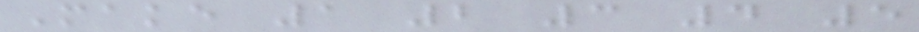Make 1 2 3 4 5
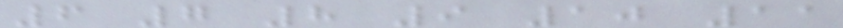6 7 8 9 10 11
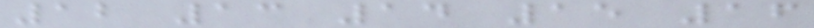12 13 14 15 16
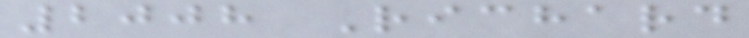2008 Richard
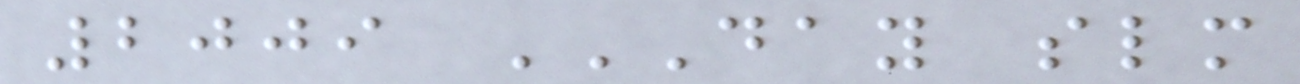2009 DAY SLM
